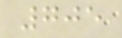705
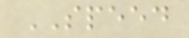SPEED
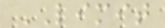LIMIT
